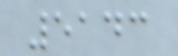5143
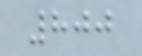800
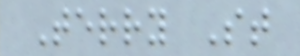Terry St
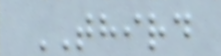THIRD
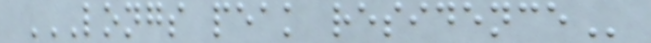LONGS PEAK RESIDENCE
